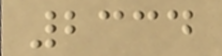2334
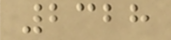2328
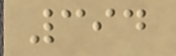394
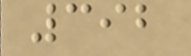392
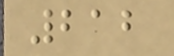212
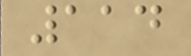114
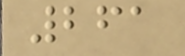261
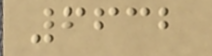6632
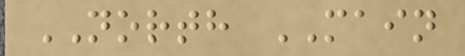NORTH MAIN
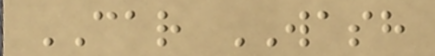CAR WASH
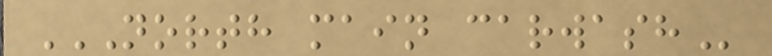NORTH MAIN CARWASH
